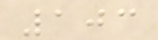103
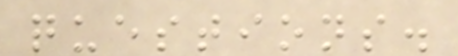questions.
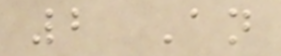2 An
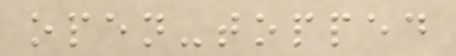open-topped
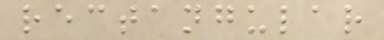rectangular
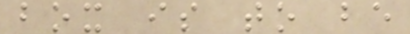box is to be
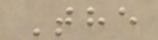The
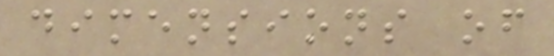dimensions of
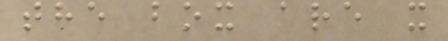the box are x
